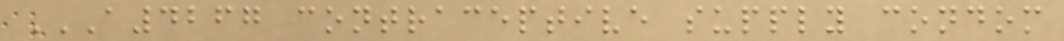A4267 CONTRACEPTIVE SUPPLY CONDOM
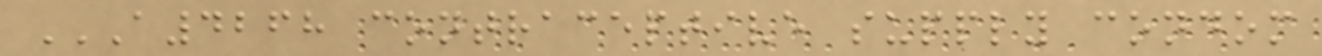A4268 CONTRACEPTIVE SUPPLY CONDOM
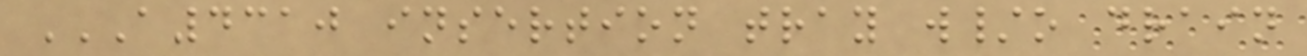A4310 INSERTION TRAY W/O DRAIN
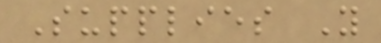Supplies Y
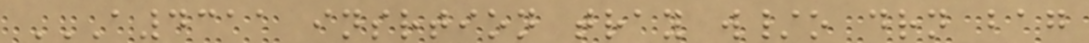A4311 INSRTION TRAY W/O DRN BAG
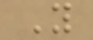Y
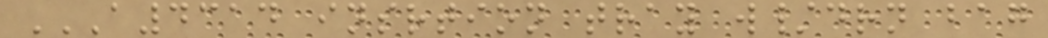A4314 INSRTION TRAY W/DRN BAG
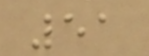51
